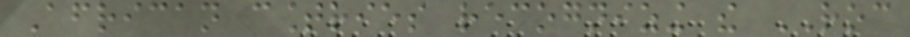African countries recognizing the ROC
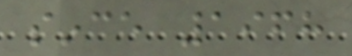since 1968
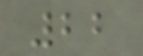22
